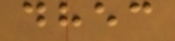dhec
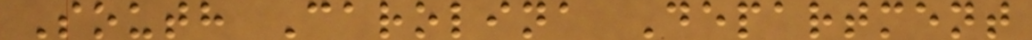South Carolina Department
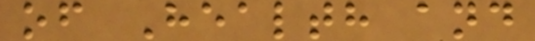of Health and
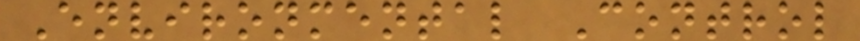Environmental Control
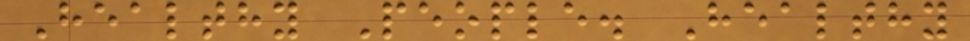Healthy People. Healthy
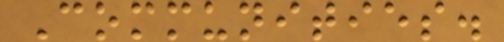Communities.
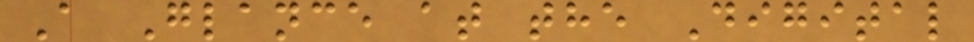A Glance at the Digital
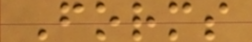Forms
